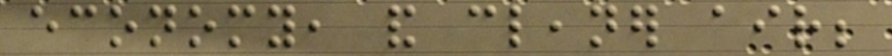economy, and cleaner air;
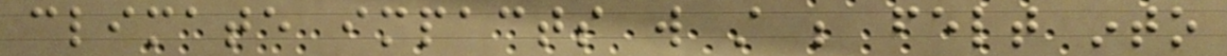climate impacts will still be felt into
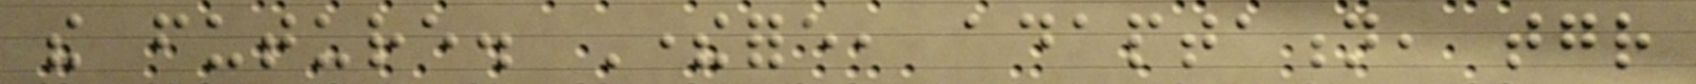the future. Therefore, adaptation, together
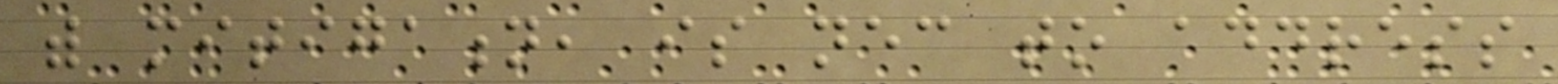with mitigation, is necessary to address
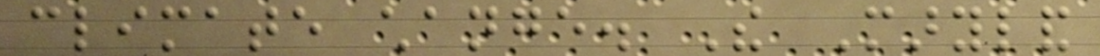climate change. The Maryland
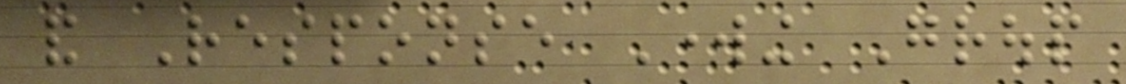and Response Working Group
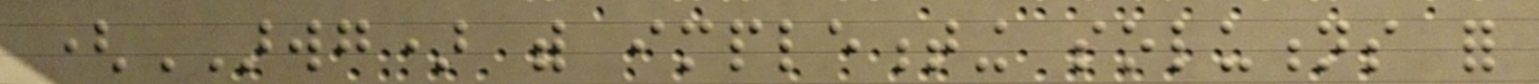(ARWG) with implementing solutions for
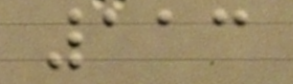113
